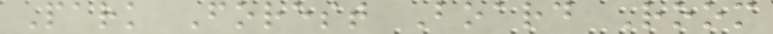Park Forest Board Room
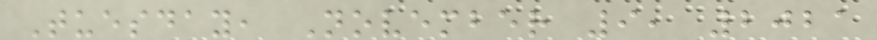Tuesday, November 9, 2021
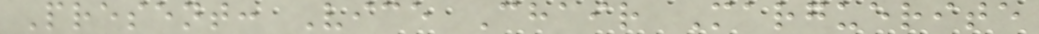Present: Vice Chair Marguerite
